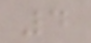4
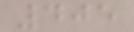405
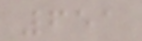651
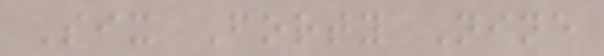Six Forty Nine
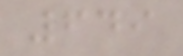649
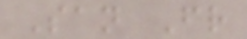San Fr
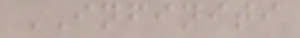INFINITI
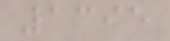1395
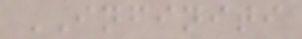INFINITI
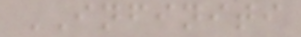INFINITI
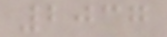2037
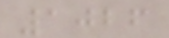1026
